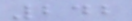242
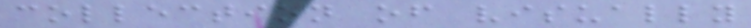collection of visually
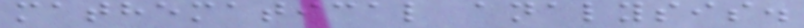mathematical analysis.
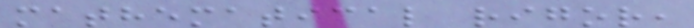mathematical rigor,
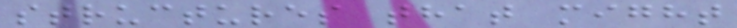structures that might
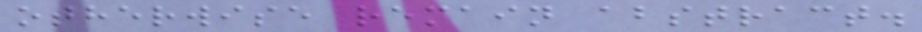otherwise remain abstract.
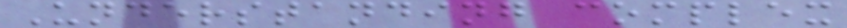Understanding complex
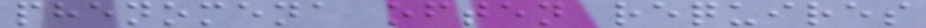phenomena often requires
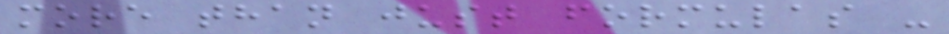more than just formulas -
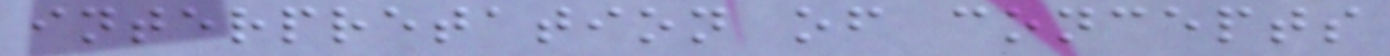interpretation of concepts
